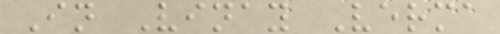In Vinay Verma
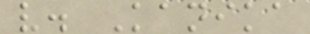v. Kanika
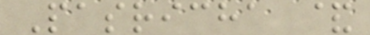Pasricha &
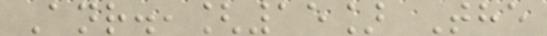Anr.,[15] The
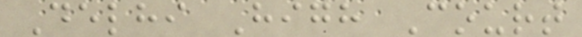Delhi High Court
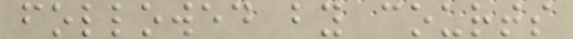followed by courts
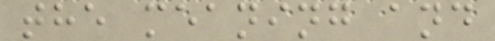the meaning and
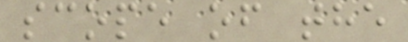scope of the
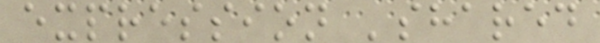expression 'shared
